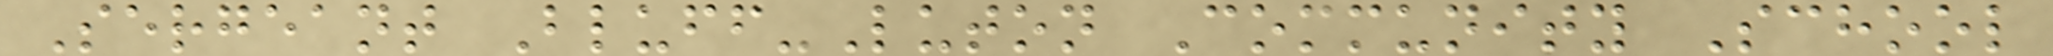Sergeant Bluff-Luton Community School
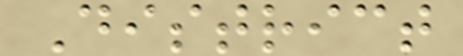District
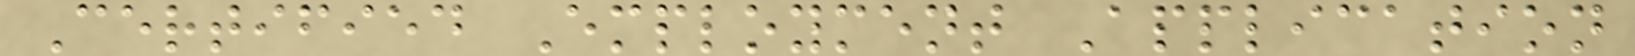Certified Employment Application
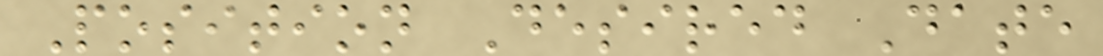Position Desired Date
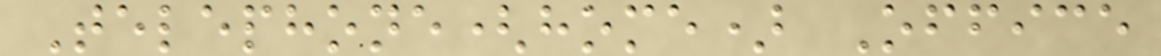Telephone(home) Office
